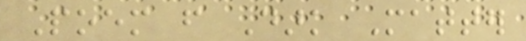Poem from Dark Matter
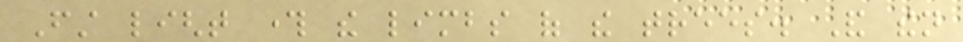First light through the limbs of the trees. And then
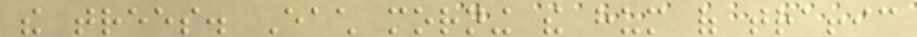the trees. Each morning the hum of traffic
